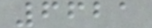6621
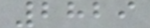2829
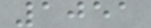1051
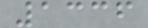1336
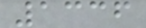1336
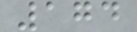174
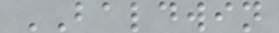BALDWIN
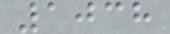1038
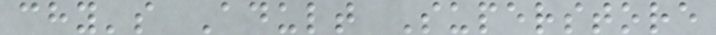chy's Adult Superstore
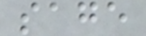sage
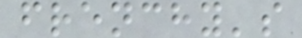frenchy's
